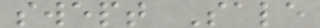swept Sale
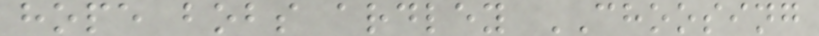hope bobs ardley CHOOSING
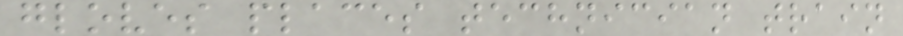gloves places technician train
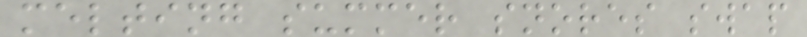melting summer snores swap
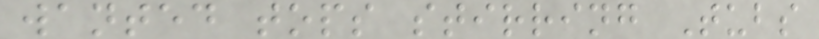wanted tops stirring Tubs
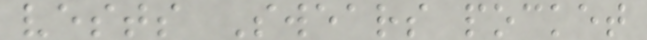vests Swears pocket
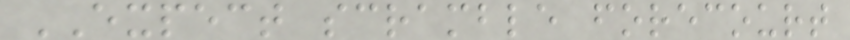EXPECT scramble forecourt
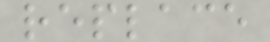replace
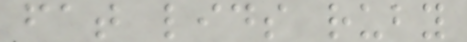fat lids ruby
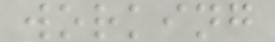working
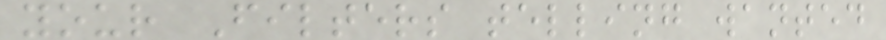your Filters telling wanted
